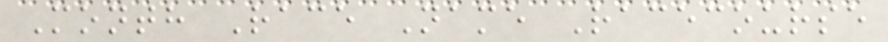Month Race Name Racecourse
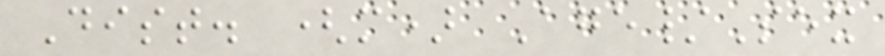Dist. (m) Age/Sex
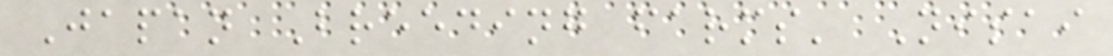Japan Breeding farms' Nisai
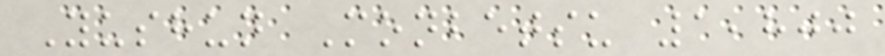Yushun Monbetsu 1,800
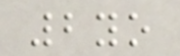2yo
